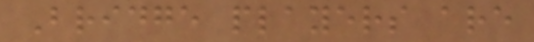Bridge players are
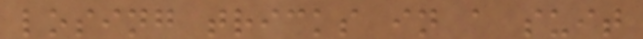losing tricks in a suit
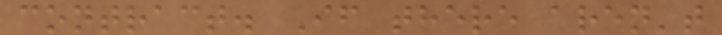contract. If there aren't
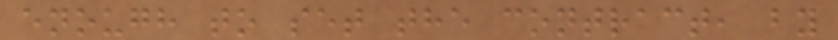enough to set the contract, by
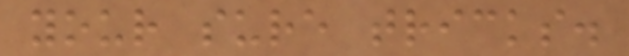your sure tricks.
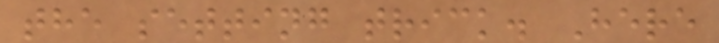the setting trick. Here
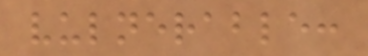vulnerable:
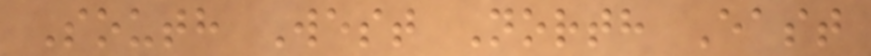South West North East
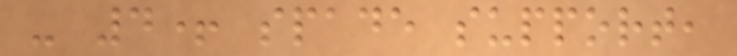- 4+ spade support,
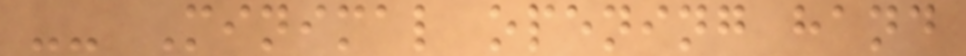-- Minimal opening hand
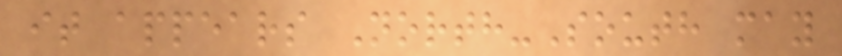it appears North-South may
